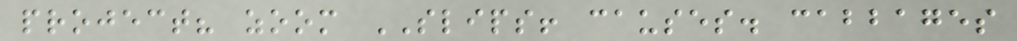project? zoom SLIPS! causes. cabbages
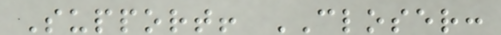Support! CLOSER:
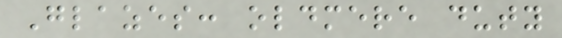Glazes: oldmere duty
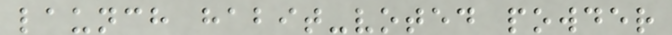launch habit-voted powder
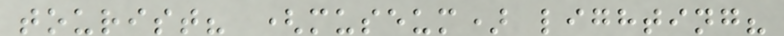tourist? (museum) lighting?
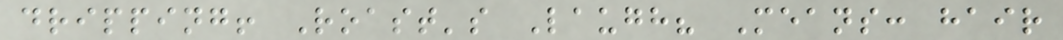dripping! Roast's Laugh? Means: hair
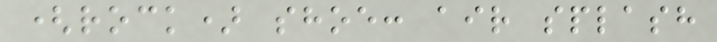(rock) shoe: air splash
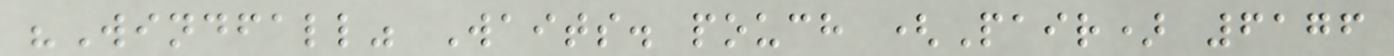"Windfall" Waits. pouch (Pair) 6176
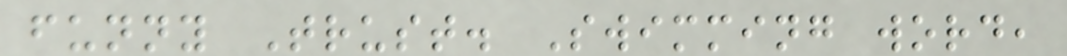funny Trust. Swimming word,
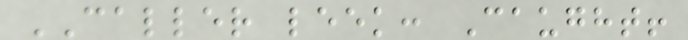CALLER leek: Caught!
